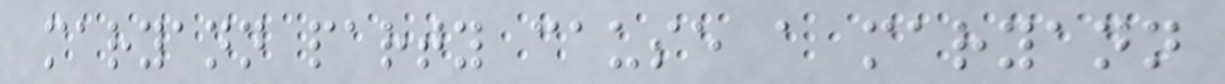maryann party cause a maryann
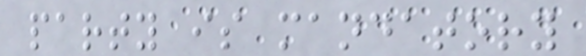party is mandatory
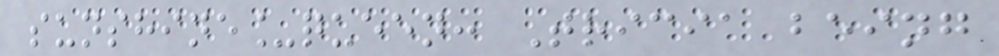sunshine_queen: Tricia being
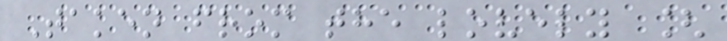Taken from the lovely [
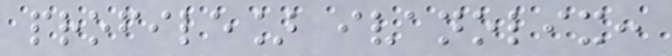profile] ivanolix:
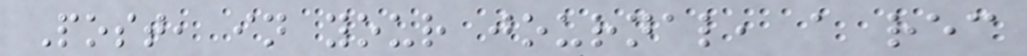Post, in your journal, a rec
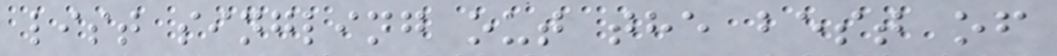list singling out the best of
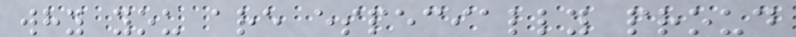why you are especially proud
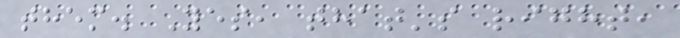them. Yes, that's right,
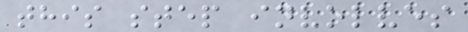this step involves
